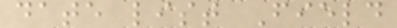date list Field
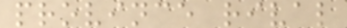province rival
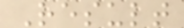Result
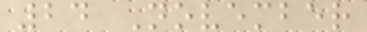24 November
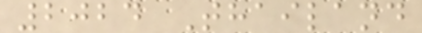2024 Thailand
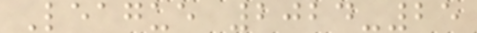League 2024-25
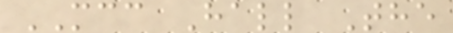MCC Hall The
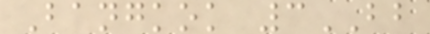Bangkok 3BB
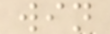win
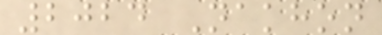2024 Nakhon
